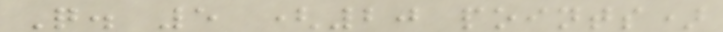Q. 5 (20 points)
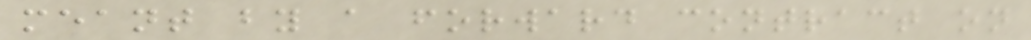meant by a forward contract on
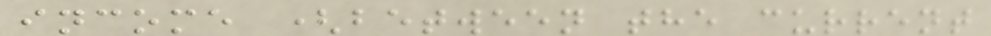income (between the current
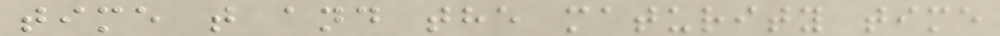time t and the maturity time
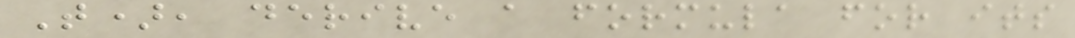T), derive a formula for its
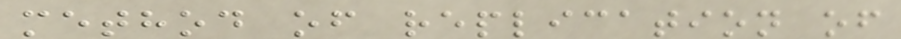method of replication of
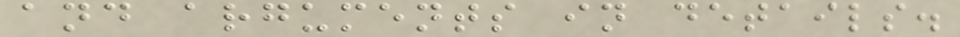and arguments in details.
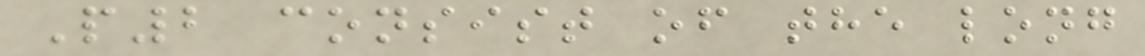P2 consist of the long
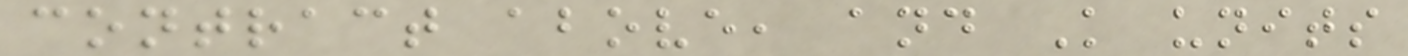contract above, and K units
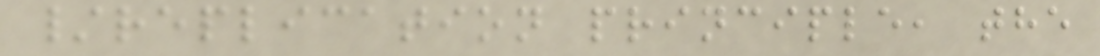/replication principle, the
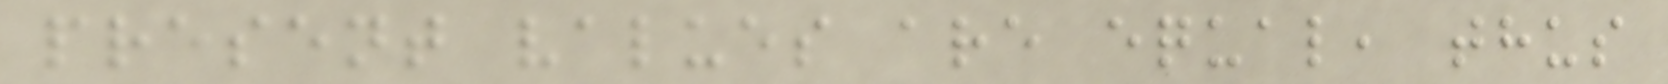present values are equal, thus
